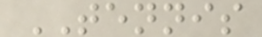TENNIS
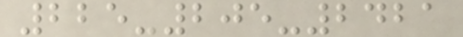225-205-2421
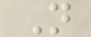N
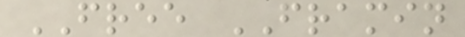FREE FRAMIN
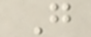G
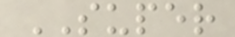SUPER
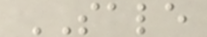SALE
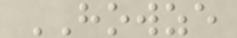HOWZE
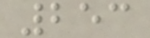253
